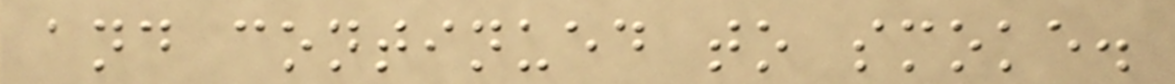and continued to smoke.
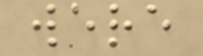were
